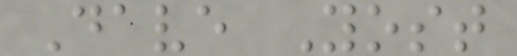Dave Yost
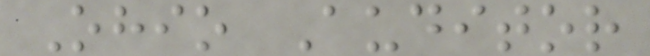Ohio Auditor
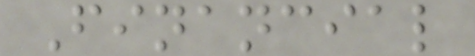Financial
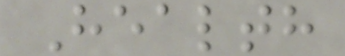Health
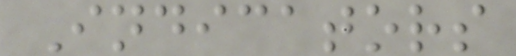Indicators
